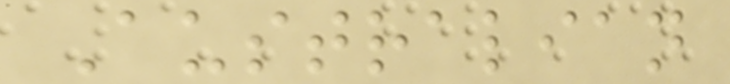Australian
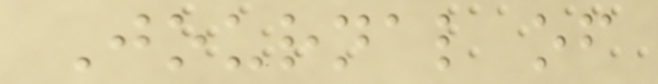Journal of
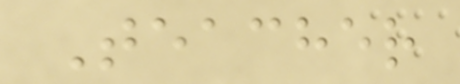Teacher
